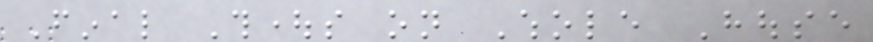Final Thoughts on Whole House
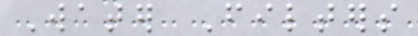Water Filters
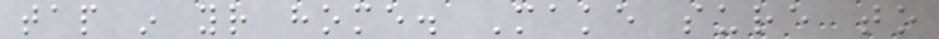tap in your home. Make sure to
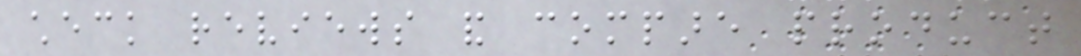check reviews and compare product
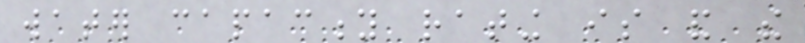water capacity rating is and the
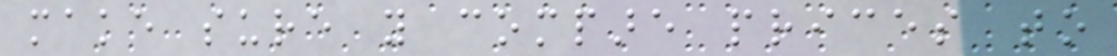make sure you compare prices to
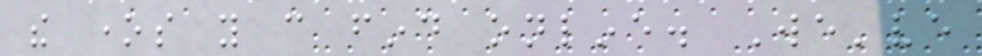the ones you can find online. We've
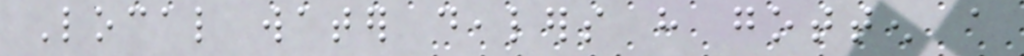Local water dealers have gotten a
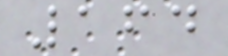164
